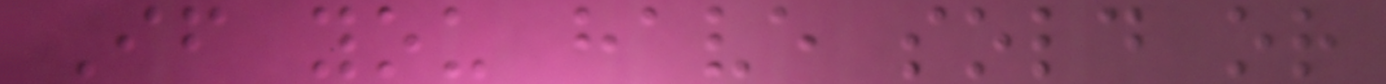If you have sold or
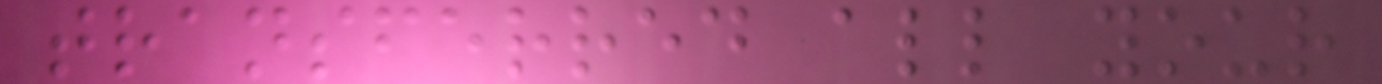transferred all your
